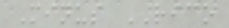Minus RICO
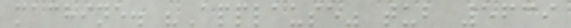machine. "Applause" tub 5639
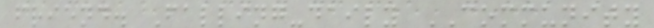friend. Falling-daily COMMUNITY
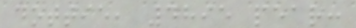dottie, 4895 pear:
